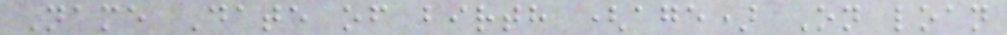Name Date of birth (age) On loan
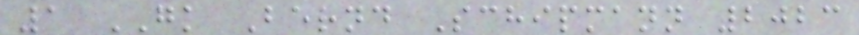1 GK Bernd Schipmann 2023
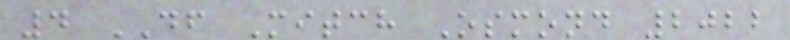4 DF Mitch Osmond 2022
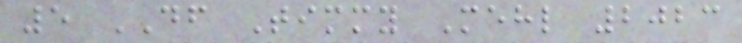5 DF Timmy Mehl 2023
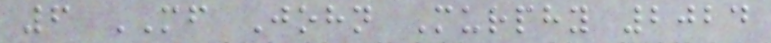6 MF John Murphy 2024
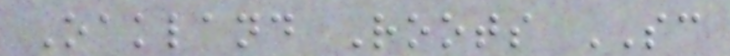Oakland Roots SC
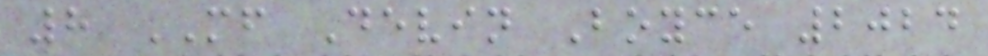8 MF Devin Boyce 2024
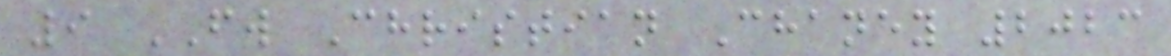9 FW Christian Chaney 2023
